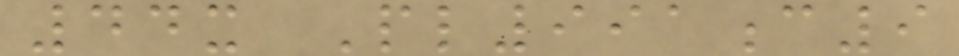44x Pl991c9
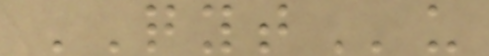QYTu
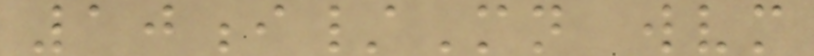10i/Mn wvm
